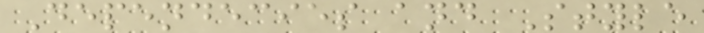Dependecies and Style
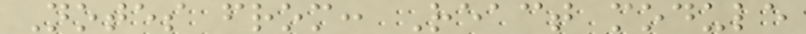Notes from: React module
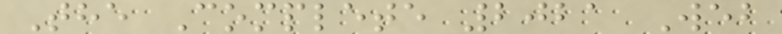The Complete 2021 Web
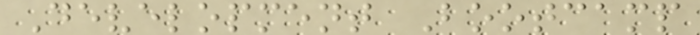Development Bootcamp
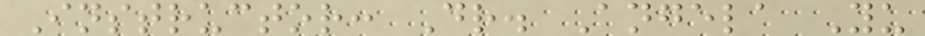Instructor: Dr. Angela Yu
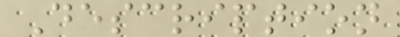Description
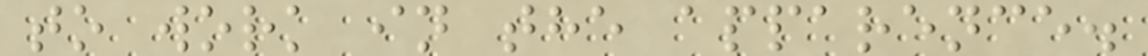to work in the apparence.
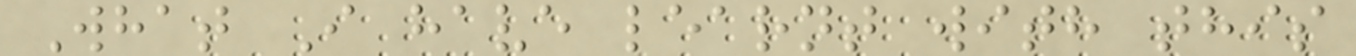What I have learnt with this
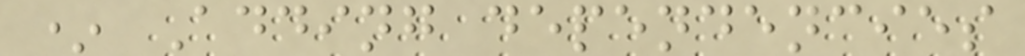* Adding dependencies
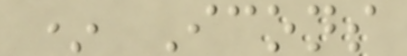* Icons
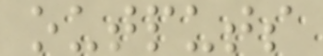outputs
